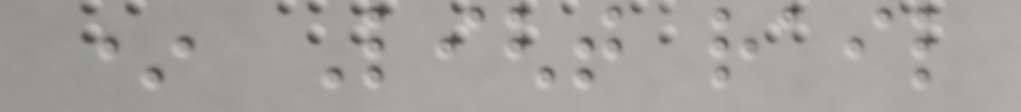* Light rail
